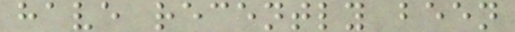have recently been
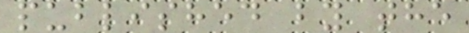published by the
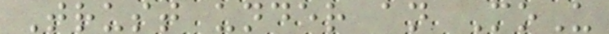Trust under an MoU
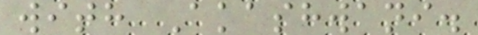with Akashwani.
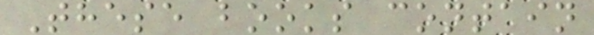These books contain
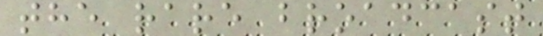the rare broadcast
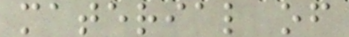material of
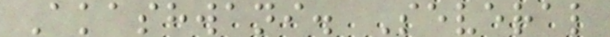Akashwani. Several
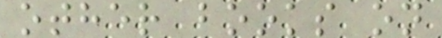other books on
